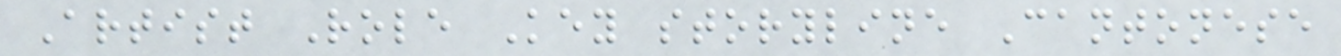Artist Role Key storyline Cantonese
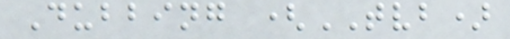Dubbing (TVB)
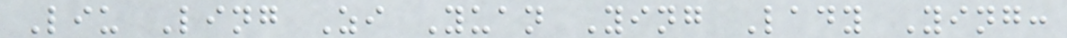Liu Ling Zi Yuan Ying Lady Ying:
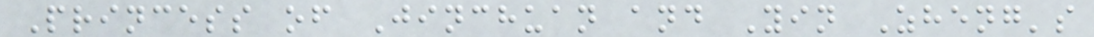Princess of Jinchuan and Yin Zheng's
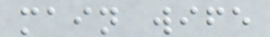main wife
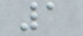1
